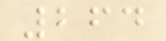264
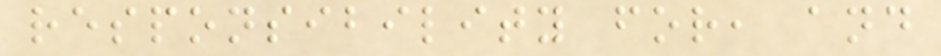responsibility for, and
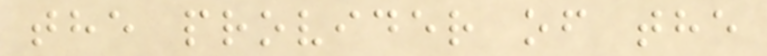the provider of the
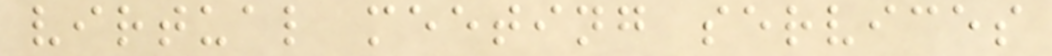virtual meeting services
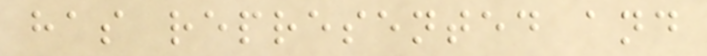has represented and
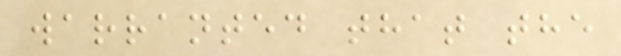warranted that the
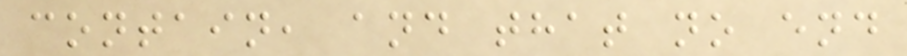contain, and that no end
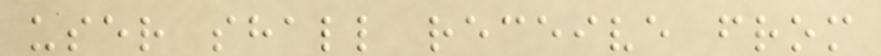user shall receive from
